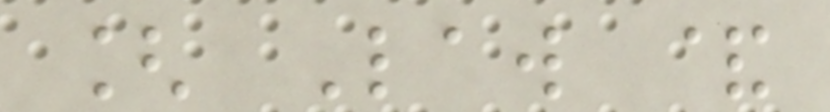[ Law &
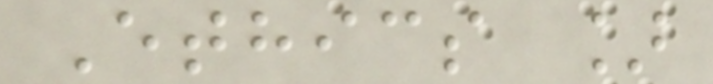Ethics ]
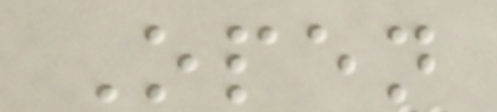Open
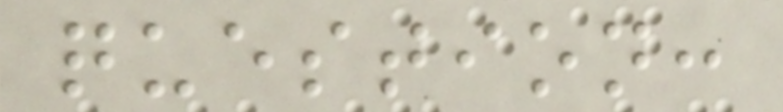question:
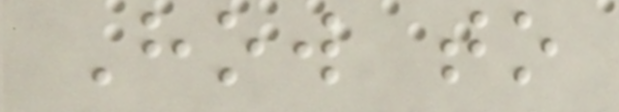How to
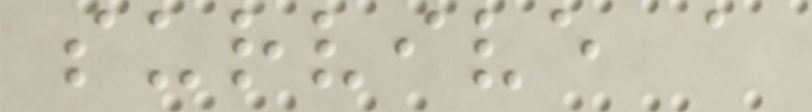survive a
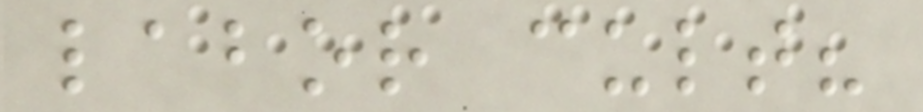labor cult?
